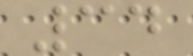34
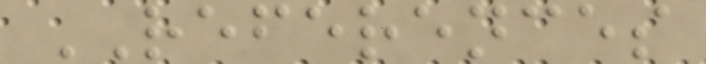REFERENCES
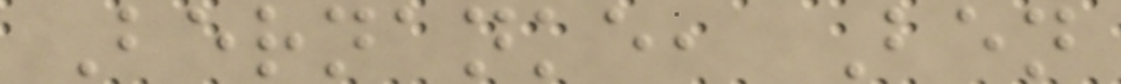Bernanke, Ben
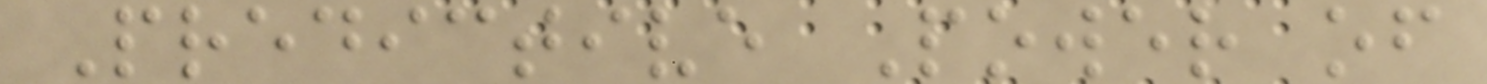Predictive Power of
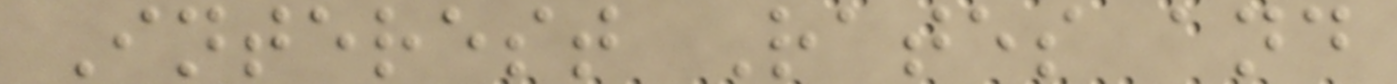Interest Rates and
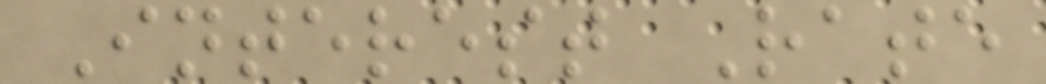Interest Rate
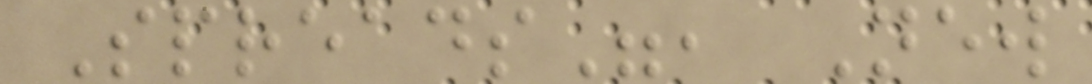Spreads", New
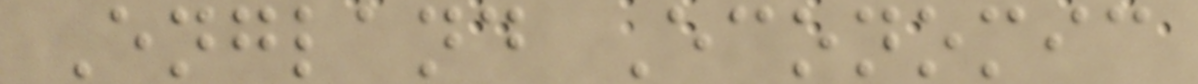England Economic
